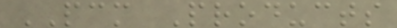PCM Products
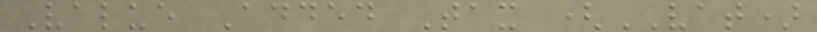Value Added Tax (VAT)
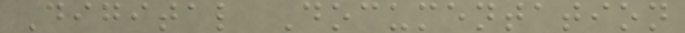Digital Documentation
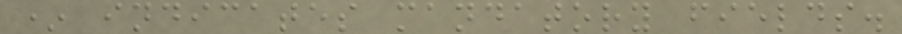* indicates mandatory fields.
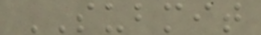SUBMIT
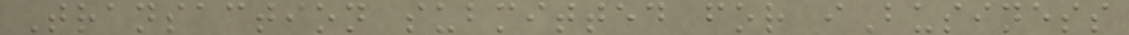Transaction submitted for iBusiness
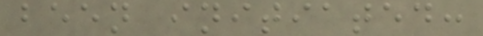been initiated:
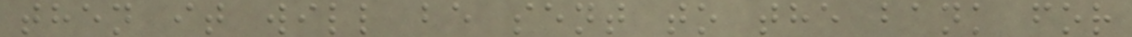then it will be sent to the bank for
